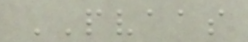PVAAS
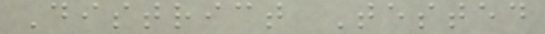District Tested
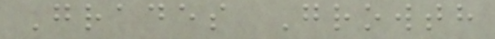Grades Growth
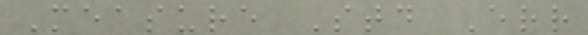Measure Std Err
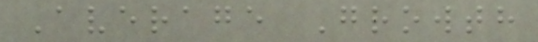Average Growth
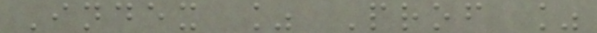Index % Prof %
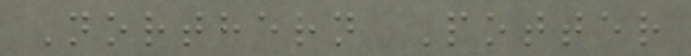Northern Potter
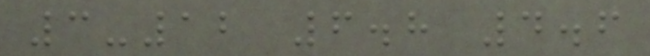3-12 6.8 4.6
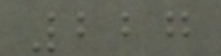227
